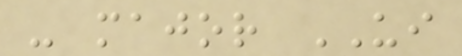- major UI
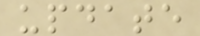update
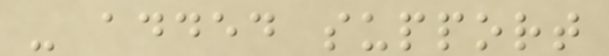- added support
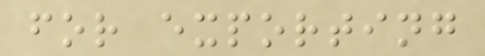for exporting
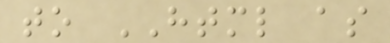to HTML as
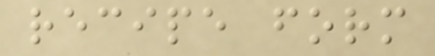recipe form
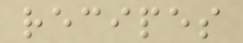recipes
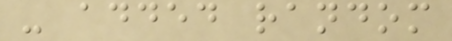- added random
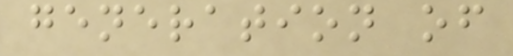generation of
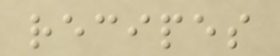recipes
